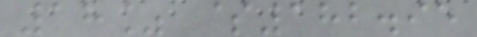18% $182.95
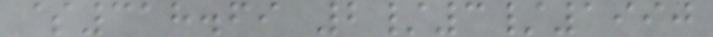$318.69 2/3/1990
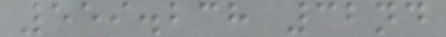559.238 32nd
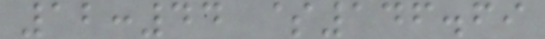12:44 $146.69
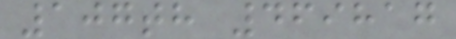107th 469817
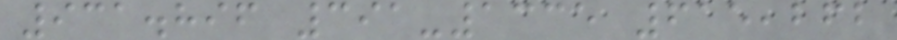931.896 391-1335 615,262
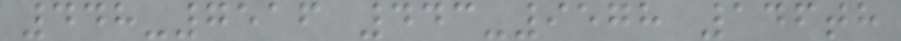448-7516 443-9578 146th
